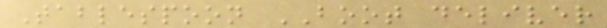Tablespoon BOOT deliver
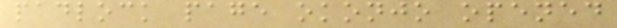padlock page okonjo opened
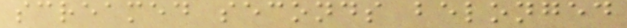screamed seconds belonged
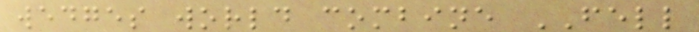wedges world combine FELL
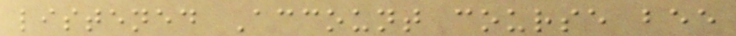listened Account course bee
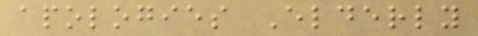apologies Elderly
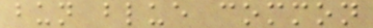bun blue common
